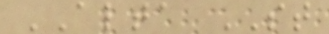ALTA ST
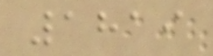1819
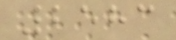2583
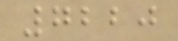7220
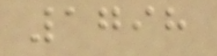1798
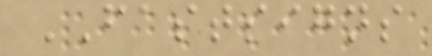FASTSIGNS
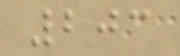203
